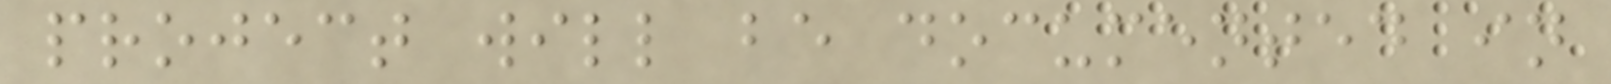project will be documented in
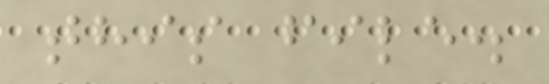this file.
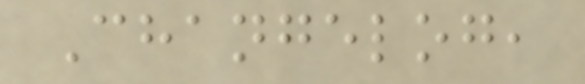Changelog,
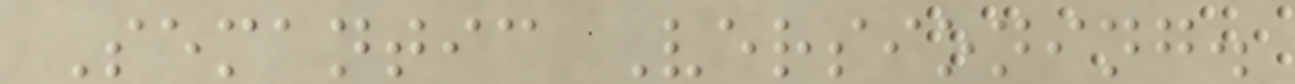Semantic Versioning.
